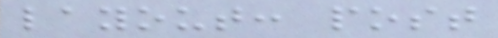layout: post
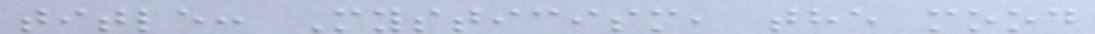title: Mysticism, the mood
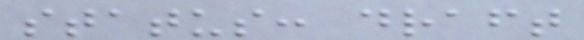status: draft
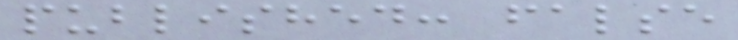published: false
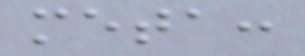meta:
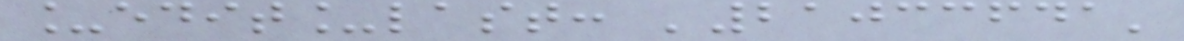_edit_last: '21033641'
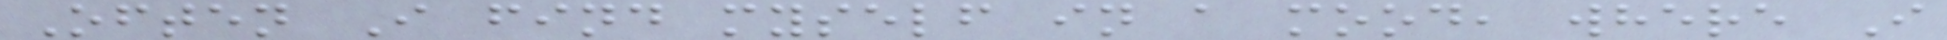Often I find myself in a mood, where I
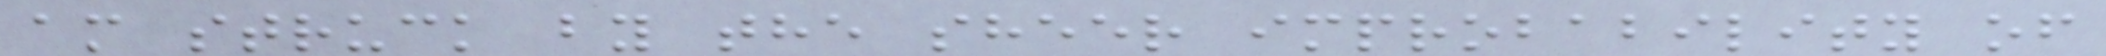am struck by the sheer improbability of
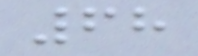68
